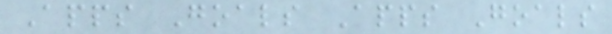Apps Goals Apps Goals
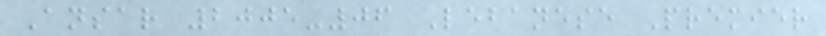Ansar 2005-06 Lebanese Premier
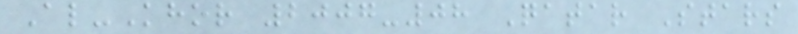Al-Khor 2007-08 Qatar Stars
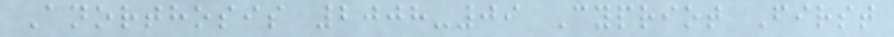Anorthosis 2008-09 Cypriot First
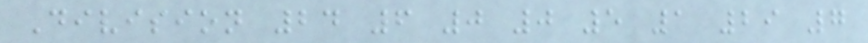Division 24 6 0 0 5 1 29 7
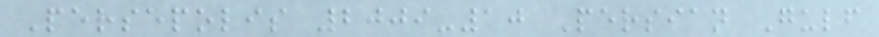Persepolis 2009-10 Persian Gulf
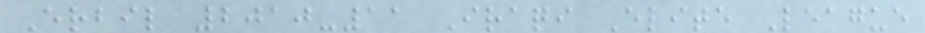Erbil 2010-11 Iraqi Elite League
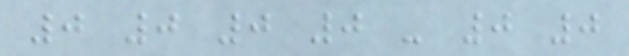0 0 0 0 - 0 0
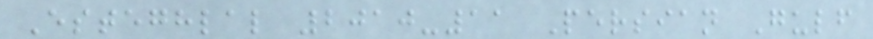Esteghlal 2010-11 Persian Gulf
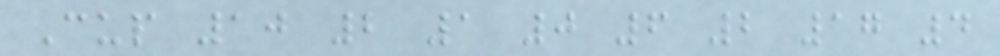Cup 10 2 1 0 6 2 17 4
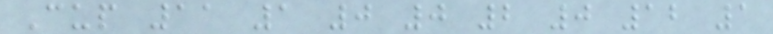Cup 11 1 0 0 2 0 12 1
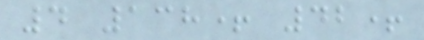4 138+ 42+
